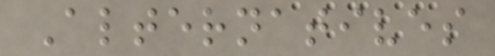Alternatives
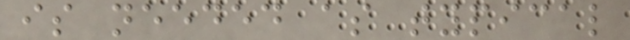is needed as typical
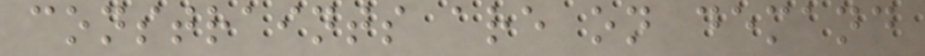constraints are on demand
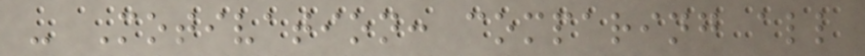- Motivation: comparing all
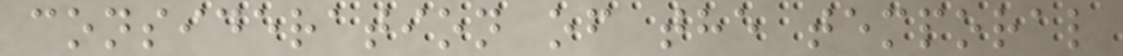consideration of the temporal
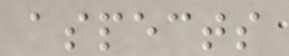aspects
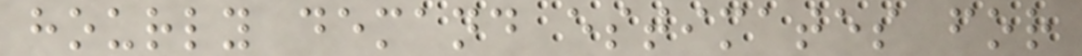hourly demand estimates for
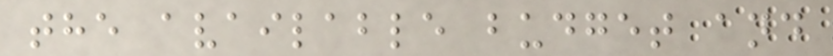the available budget and
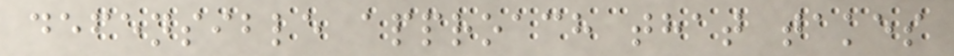defensible approach that takes
